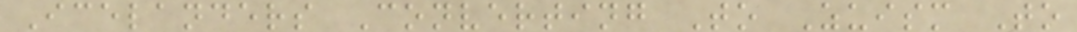Icelanders Converting To Zuism To
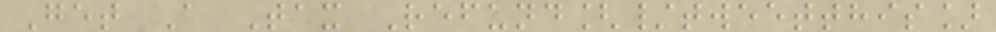Get A Tax Refund[/tweetthis]
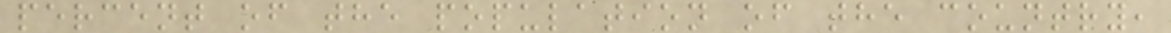percent of the population of the country,
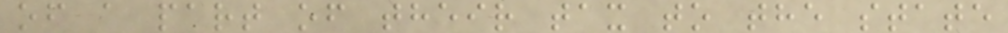of a part of their tax to the state
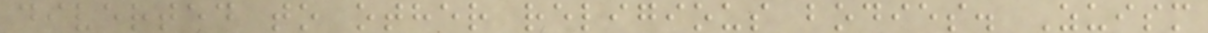diverted to other religious bodies. Zuism
